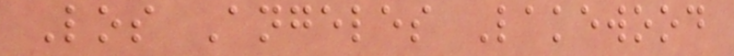Los Angeles Lakewood
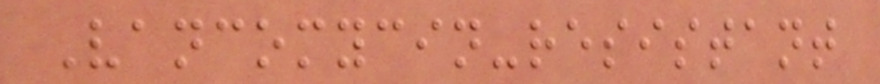Vancomycin-resistant
